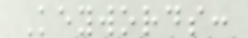Keywords:
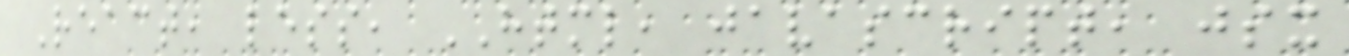React, less, HTML, javascript, jsx
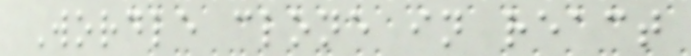Wordle clone in react
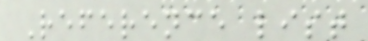Reference list
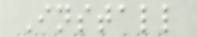Install
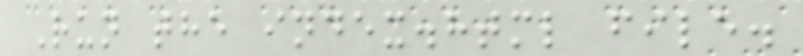Run the index.html file.
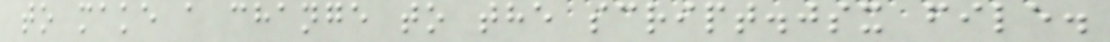to make a change to the script.jsx file.
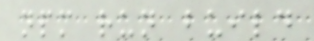npm run build
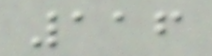116
